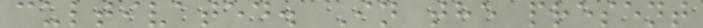cultivated. In the present
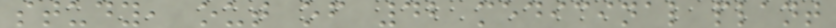study, out of 42 medicinal plant
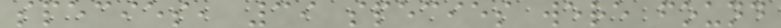species, 39 species were found
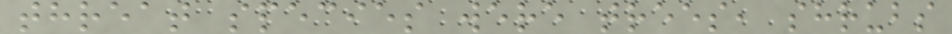threat species were trees, shrubs
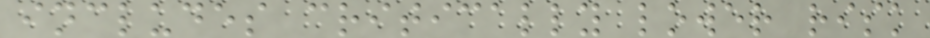includes critically lower risk
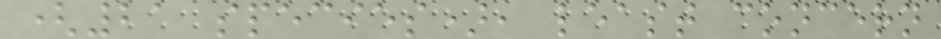(21 species), least concern
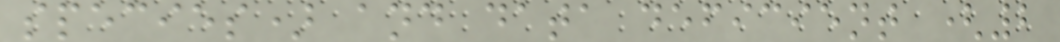species) and data deficient (2
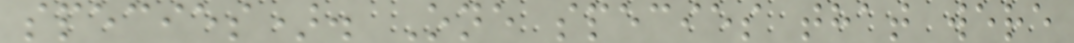species). One species that were
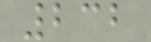232
